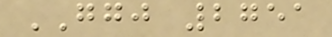GGJ 2751
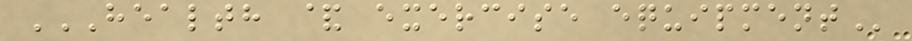HEALTH & EXERCISE EQUIPMENT
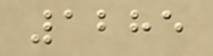1285
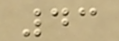43
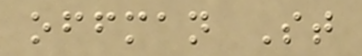offman St
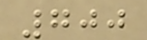700
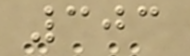303
